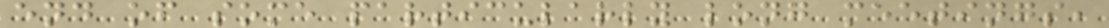end of some particularly long meetings,
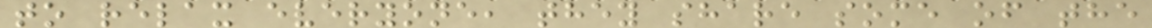to relax everyone, they share some of the
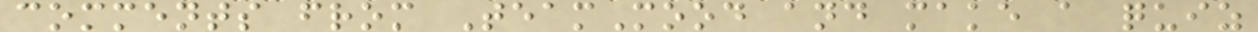comments from TeamMood and make a quiz
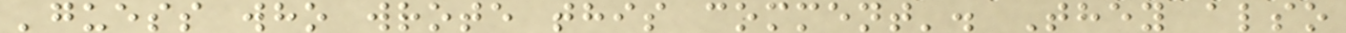'guess who wrote this comment'. They also
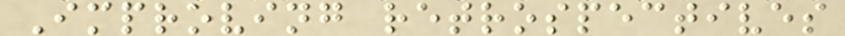Improving retrospectives
